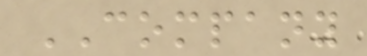COMPANY
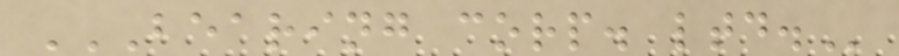BEARING CORP. LTD.
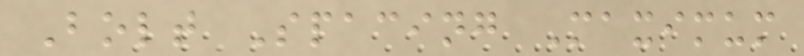Bolt Spacing Maximum
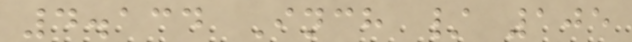4.134 Inch / 105
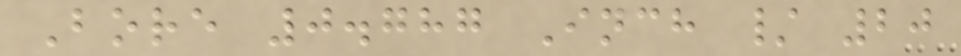Bore 0.787 Inch / 20
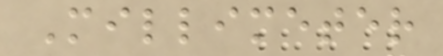Millimeter
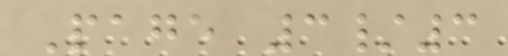Page 3/3
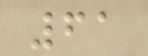61
